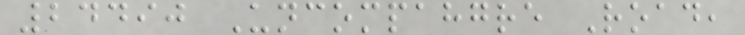24490 Uncompahgre Road,
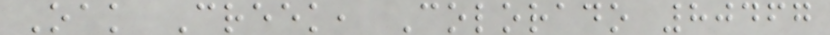Oak Creek, Colorado 80467
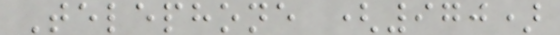Telephone (970)
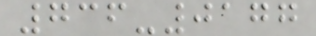736-0177
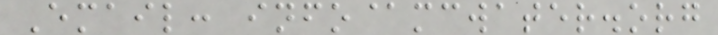Email: info@mcwater.org
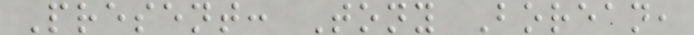Present: Tony Borean,
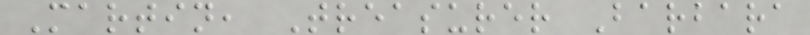Martin, Treasurer Barbara
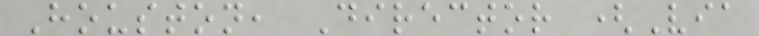Houston, Director (Via
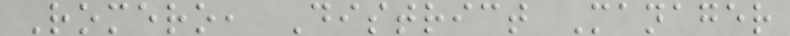Romero, District Manager
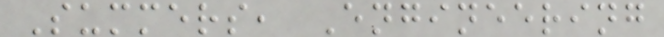Summers, Engineering
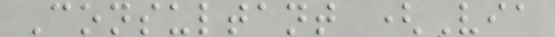Consultant (Via
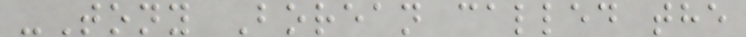-Tony Borean called the
